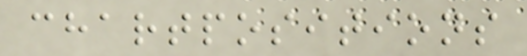chartpositions
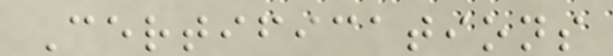Certifications
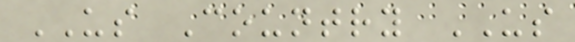US Country US
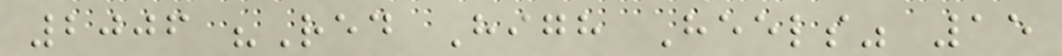2006 "Red High Heels" 15
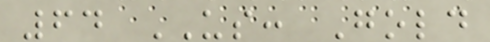64 US: Gold
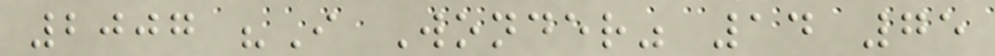2007 "I Wonder" 14 75
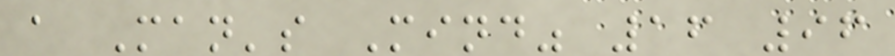a Man's Mind" 16 96
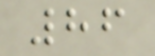86
